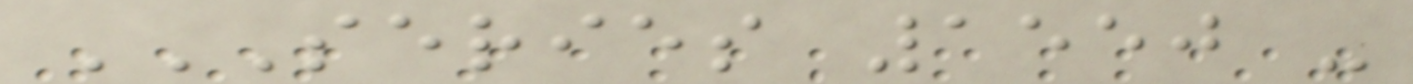SERIES 1550 -
